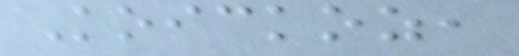Koickoz,
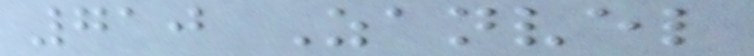710 Zanvel
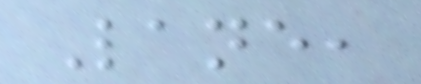Lane,
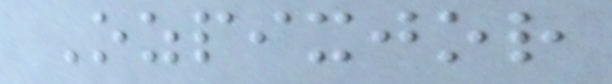Ozpixjor
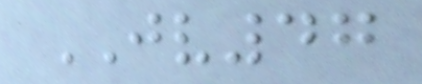JV47
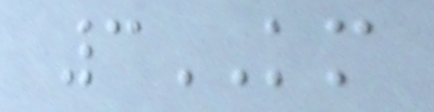3KM
